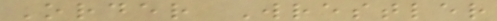Order Wrestler
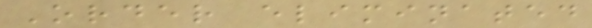Order eliminated
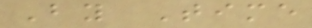By Time
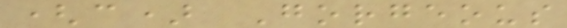(c) Gorgeous
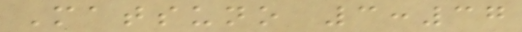Matsuno 3:37
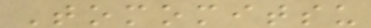Tomomitsu
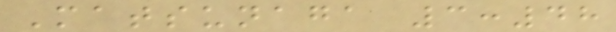Matsunaga 3:48
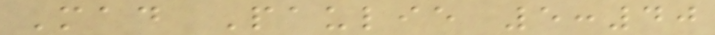Mad Paulie 5:40
